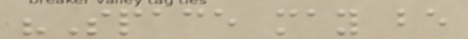"Space may be
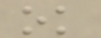ok
